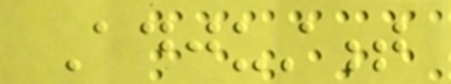Adjustment
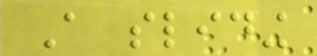A sliding
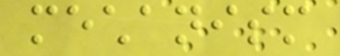mechanism
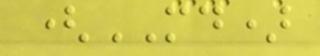(MD)
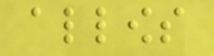allows
